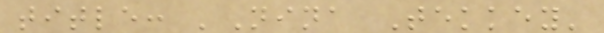title: 'Nina Tekkey'
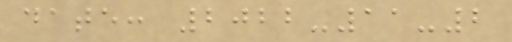date: 2022-11-2
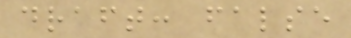draft: false
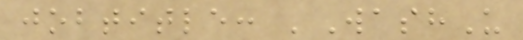jobtitle: 'WashU
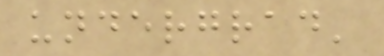undergrad'
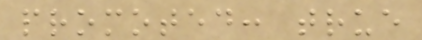promoted: true
